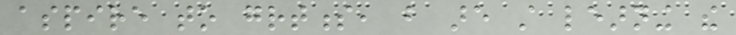aspire to greatness, but are still learning the
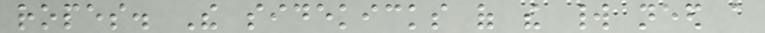ropes. The sidekicks of the world need a
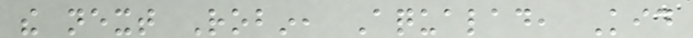the next Robin, Aqualad, Kid
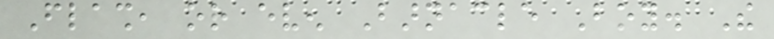Flash, or even Barnacle Boy. The
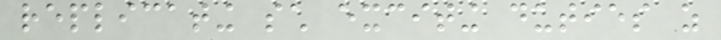replicating such exciting duties as
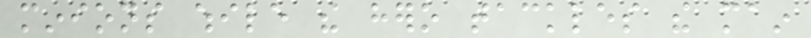minions while the hero tackles the main
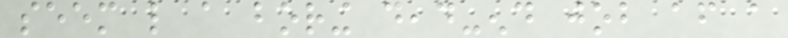seem like a boring dead-end job after a
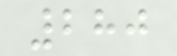280
